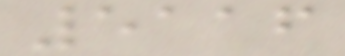5116
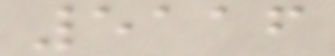5116
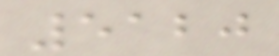5120
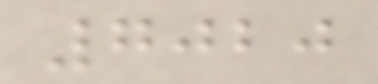7020
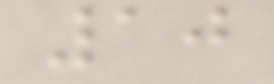10
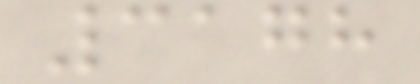3178
